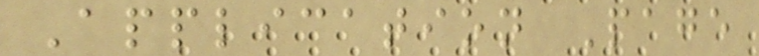Application Page
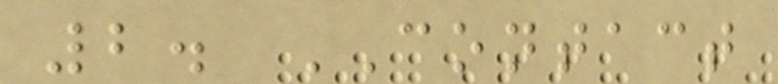2. CONTACT
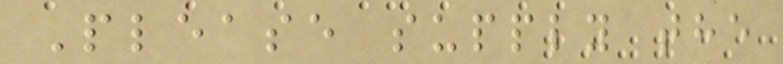Please supply the
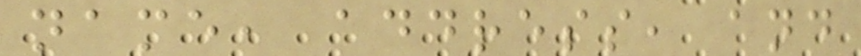name, address, and
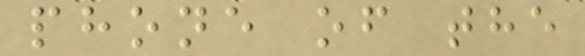phone of the
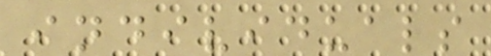individuals
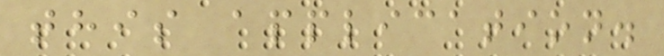this application.
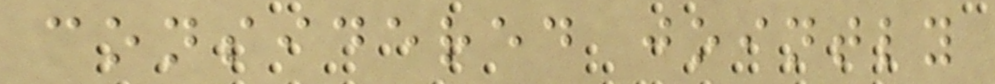considered jointly
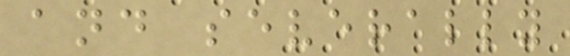and severally
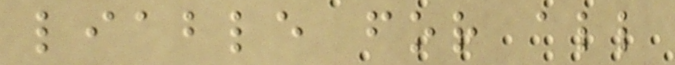liable for all
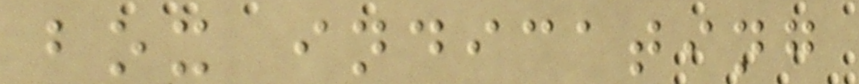box indicating
